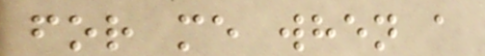for me when a
